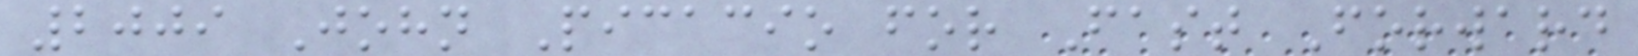2009 John Picacio for Fast Forward
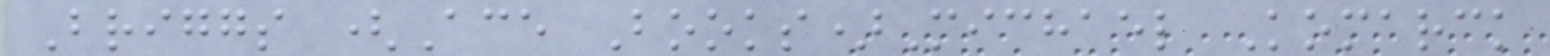Briggs (Ace Books)Michael Komarck
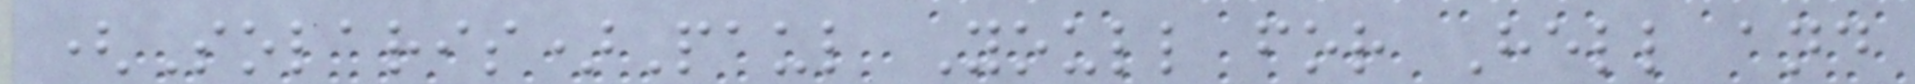(Solaris)Paul Youll for Hell and
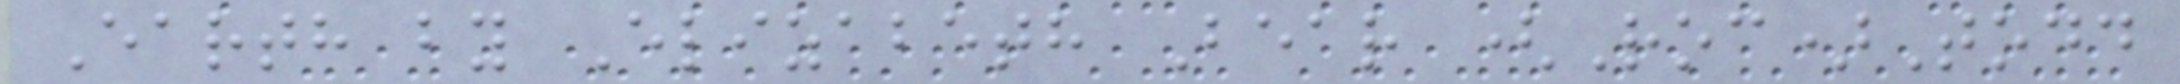Earth by Elizabeth Bear (Roc)Todd
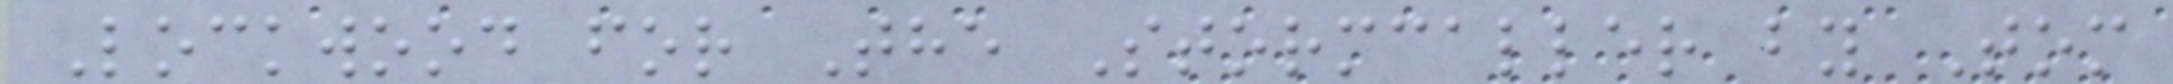Lockwood for The Stormcaller by Tom
